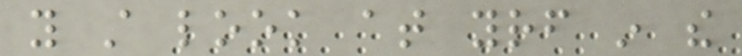you still look at yourself in the
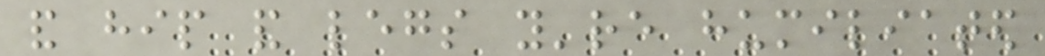and hip and legs you're humiliated
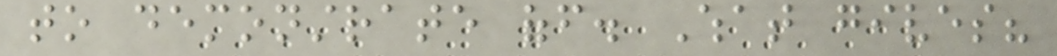to demonstrate off. What gives?
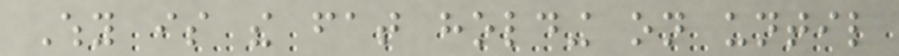Why is the fat holding on until
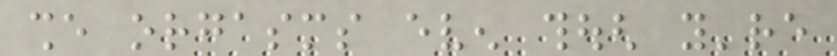she orgasms even though you're
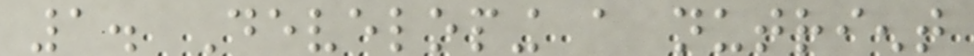1. Developing a nutrient
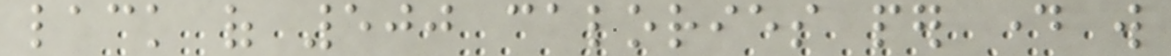lack of 500 calories per day will
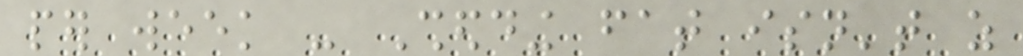per week - Shedding fat isn't as
